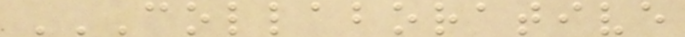COLLABORATIVE
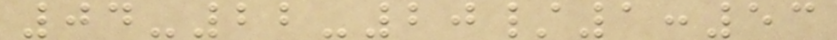04-22-20/1:53
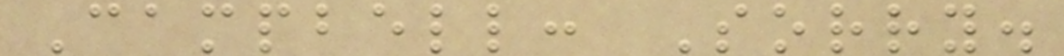Campbell: Sorry.
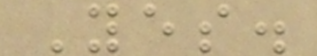Yes.
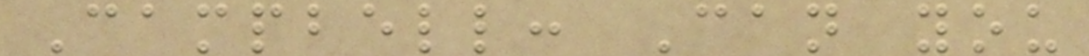Campbell: Can you
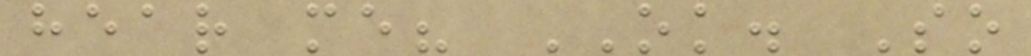hear me? OK. So
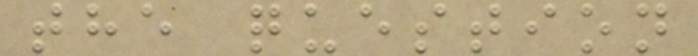the question
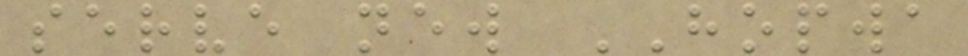serve new HOPWA
